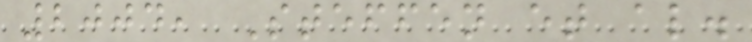2004, Steffen et al.
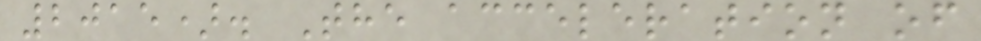2015). The acceleration of
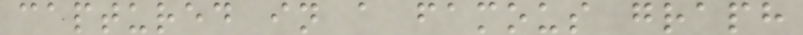captured in a famous graph
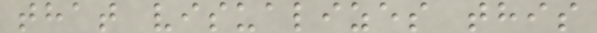that visualizes this
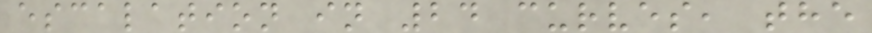escalation in 24 curves, the
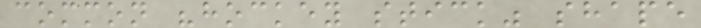common "hockey stick" shape
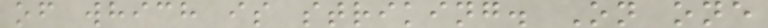of which is striking. On one
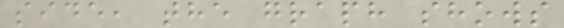side, the graph shows
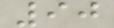90
